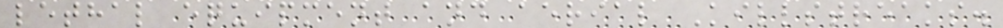lethal equipment and aerial Killstreaks.
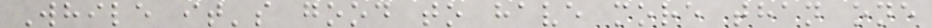While it's good to have more than one
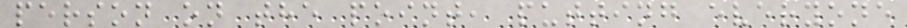person on the point, putting everyone
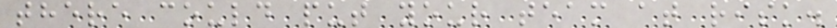there could put your team at risk.
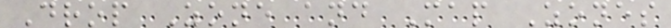Drop Zone and Map Zones
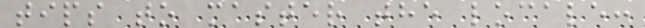tips to master the locale:
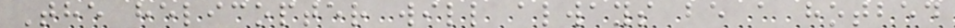The helicopter will always be a hotbed
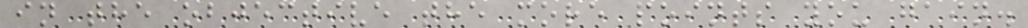in the objective the more points you gain.
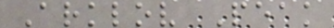Arklov Peak
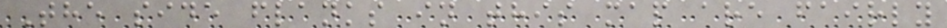The side flanks in this map are fairly
